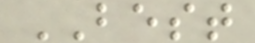BEST
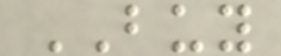BUY
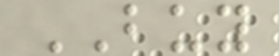BUY
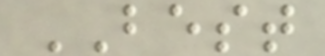BEST
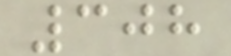308
